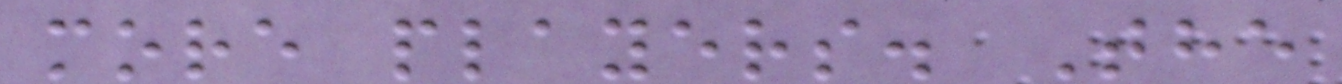more players. The
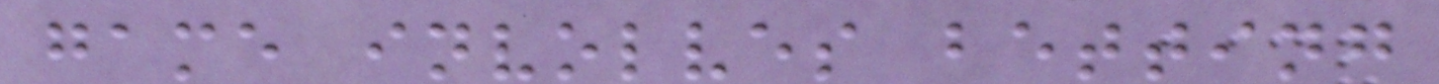game involves betting
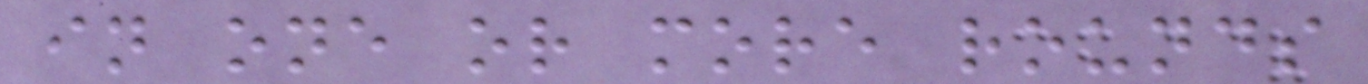in one or more rounds
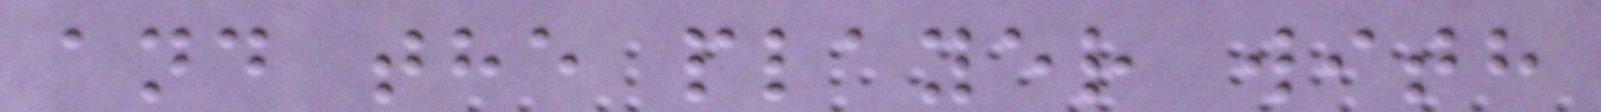and the player with
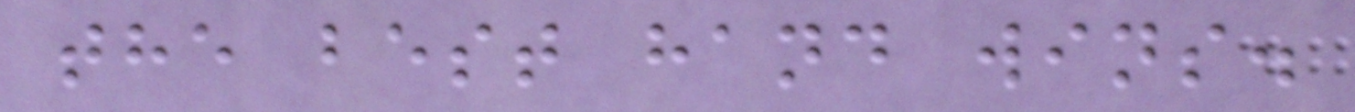the best hand wins.
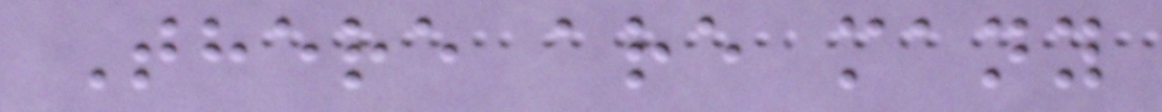There are many
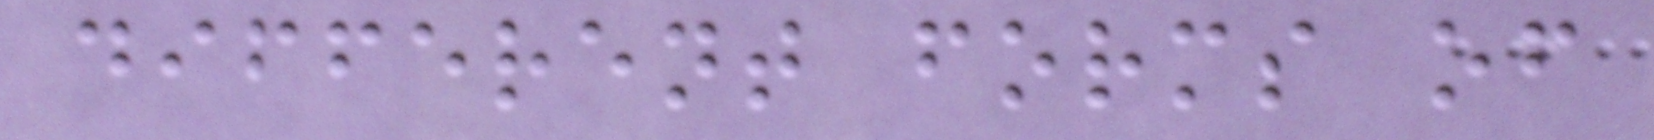different forms of
